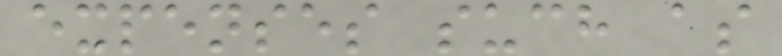expenses such as
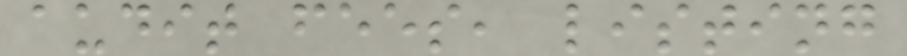audit fees, listing
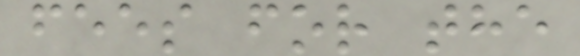fees for the
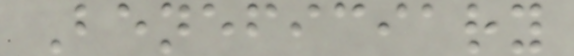Beneficiary
